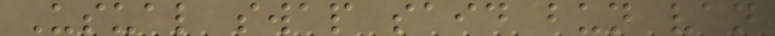Usual swap said bun van
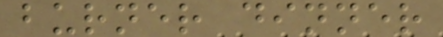burner dinner
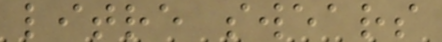litre swears
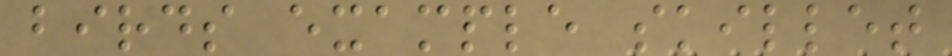birds example skillet
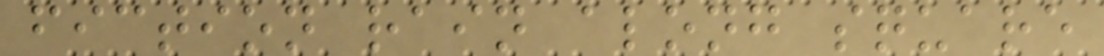fiction rain along square
